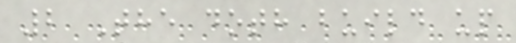2 The doth build up
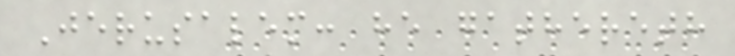Jerusalem: he gathereth
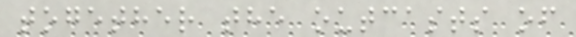together the outcasts of
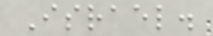Israel.
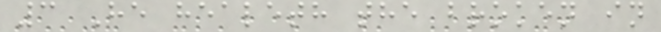3 He healeth the broken in
